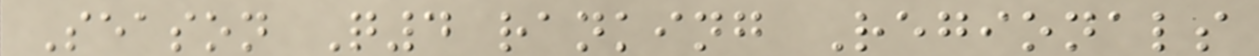Season Q4 ranking Regionals
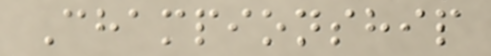Championship
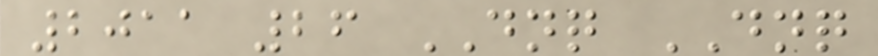2011 26 DNQ DNQ
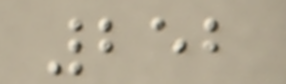252
